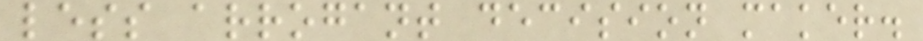less arrogant decision maker.
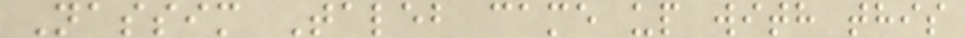Nassim Taleb came up with this
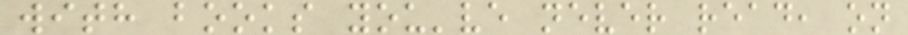with books you've never read, on
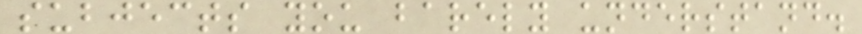subjects you barely understand.
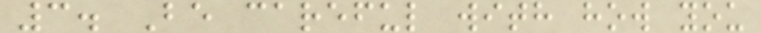3. Be careful with how you
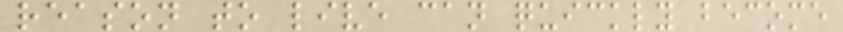reason to live can quickly become
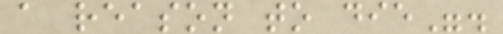a reason to die".
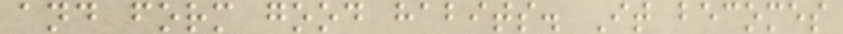and form good habits. It becomes
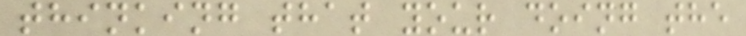thinking that your doing the
